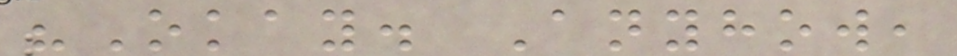"Okay. Anyhow,
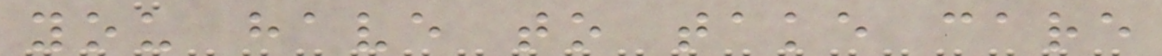you have to take care
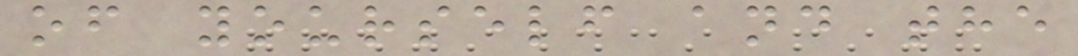of yourself and the
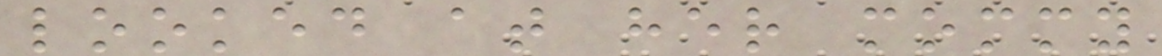looked at her mommy
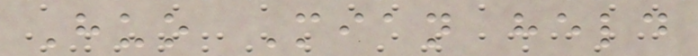Huo Mian held
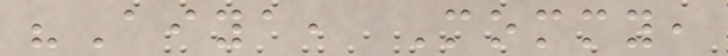"Aiya, Mommy,
